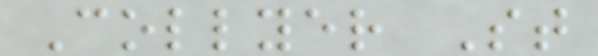Collyer St
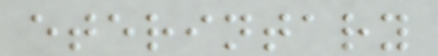eterintary
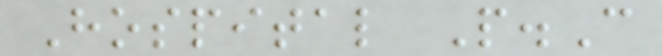Hospital P.C
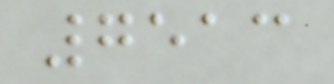7513
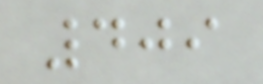409
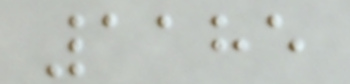1185
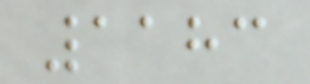1183
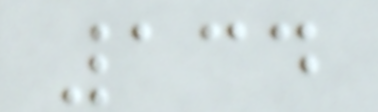134
